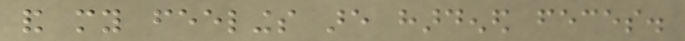and my feelings are hardened feces.
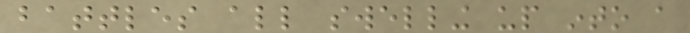battles all swelling up into a
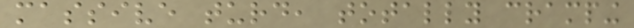massive turd, totally cramping
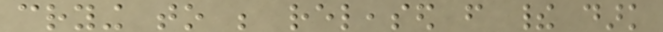crying to be released from their dark
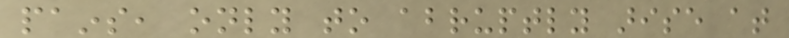pains, only to abruptly arise at
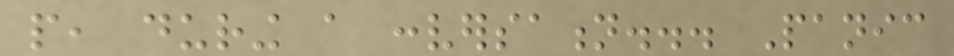people, during a conversation... Panic
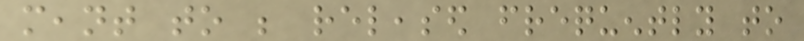meant to be released frequently to
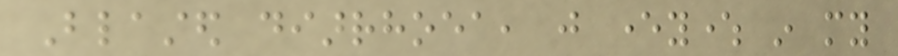Blasted diarrhoea, just everywhere in my
